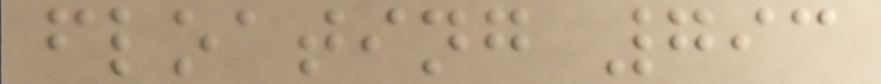floating 793
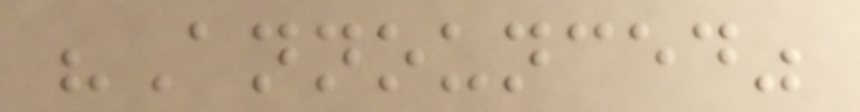"Announced"
